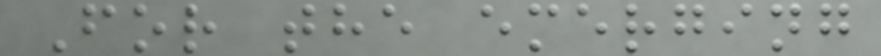For the emerging
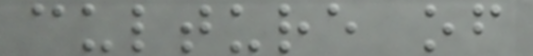culture of
